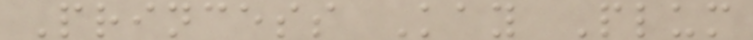Princess Kay Plum
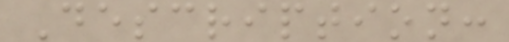Description:
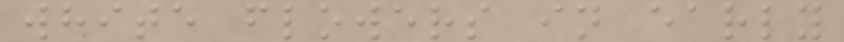white flowers in early
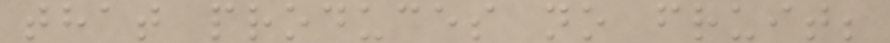that produces no fruit;
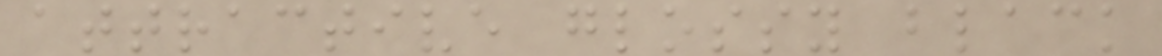attractive glossy black
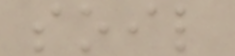soil
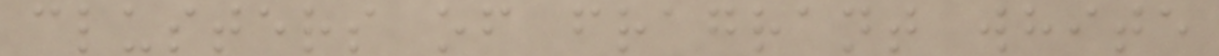clusters of fragrant white
